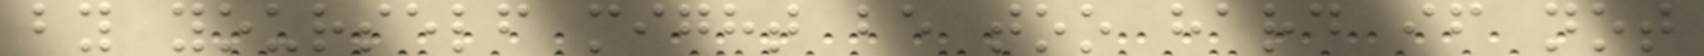by yourself might be too hard if not
